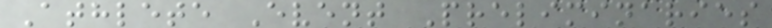Athlete Event Preliminaries
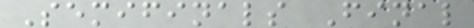Semifinals Final
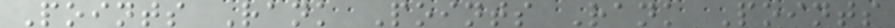Points Rank Points Rank Points
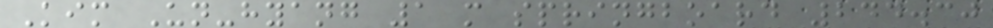Kim Un-hyang 1 m springboard 244.30
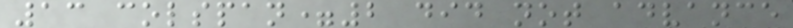13 colspan=2 did not advance
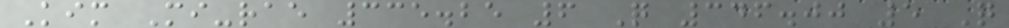Kim Mi-rae 335.25 6 Q 346.00 5 Q
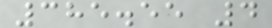385.55 4
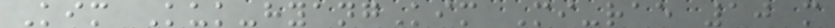Kim Kuk-hyangKim Mi-rae 10 m
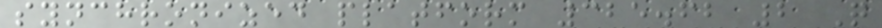synchronized platform 325.62 2 Q
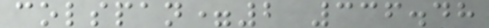colspan=2 336.48
